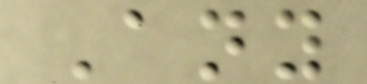Any
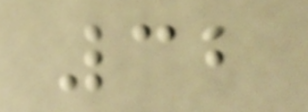32
